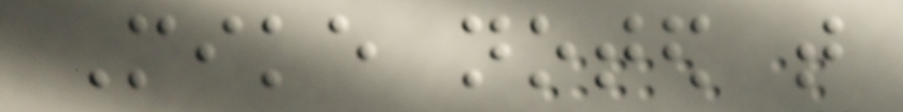Mike noted that
